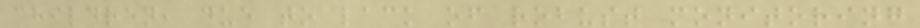children, due to lack of robust monitoring
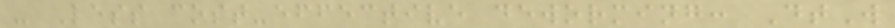- Less cost-effective deworming: DtW
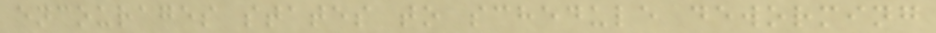encourages states to schedule deworming
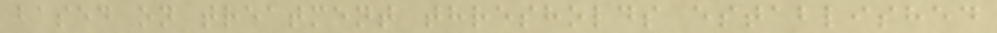based on treatment thresholds established
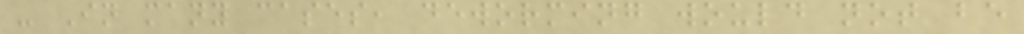- In many cases, deworming would not be
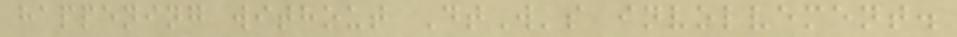happening without DtW's involvement.
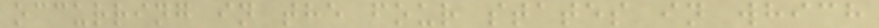occurring in the four states in which
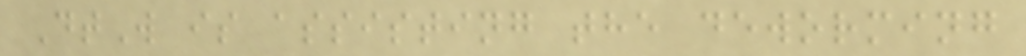DtW is assisting the deworming
